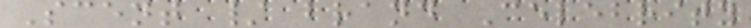Scent / brand Celebrity
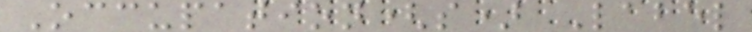Occupation(s) Label
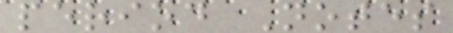period Notes
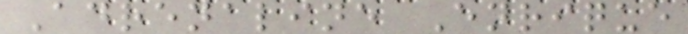Adrenaline Enrique
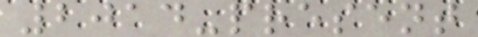2014-present
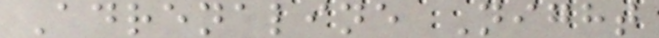Adrenaline Night
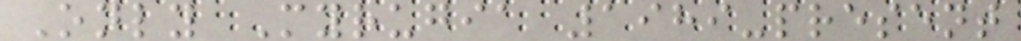Only Myrugia 1989-present
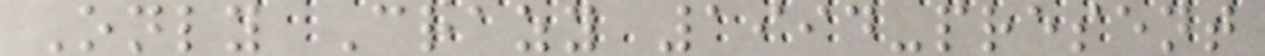Only Crazy 1994-present
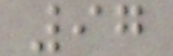97
